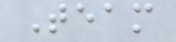Team
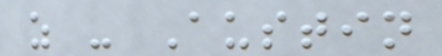z - Austin
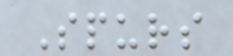Spurs
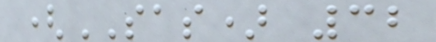(SAS) 32
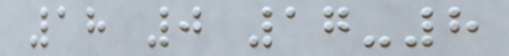18 0 17-8
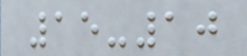15-10
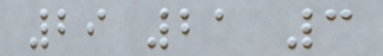29 21 3
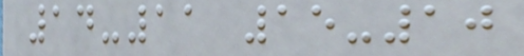14-11 15-10
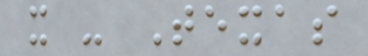x - Texas
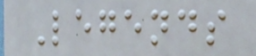Legends
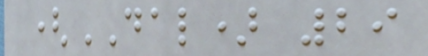(DAL) 29
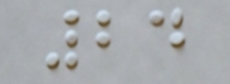24
